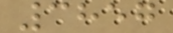3857
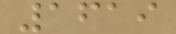1619
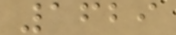1629
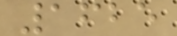1625
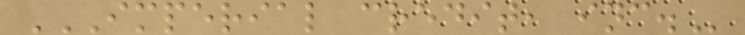IMPERIAL CREDIT, INC.
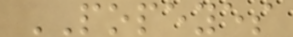POPEYES
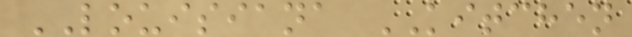LOUISIANA KITCHEN
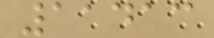11413
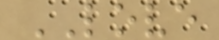LOVE
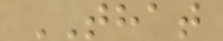THAT
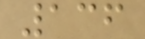136
